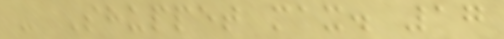- Shuppet max. 17
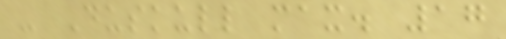- Duskull max. 17
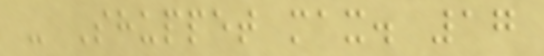- Shuppet max. 17
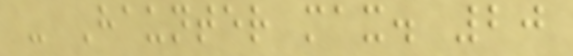- Haunter max. 20
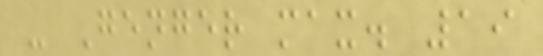- Genger max. 19
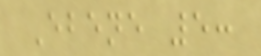Ebene 5:
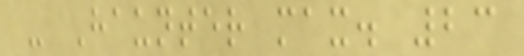- Haunter max. 23
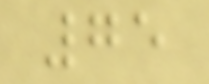75
